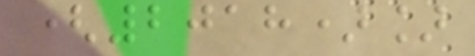(2018)]
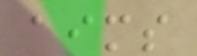aims
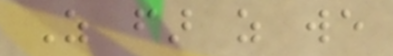As far as we
